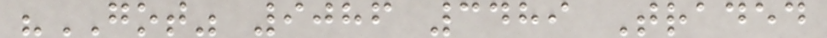"GOT" 9086 3489 Traded
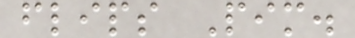flips Pim.
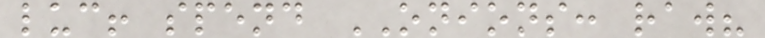luc! spend ONIONS: raw?
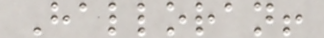Halloran!
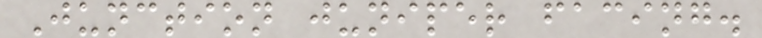Junction juniper facing.
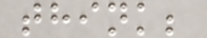think;
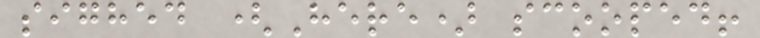sighed (Here) scooped!
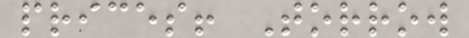prices! Torrow
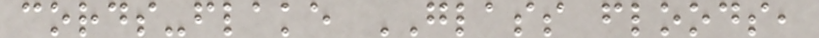cords-flake GLASS floods,
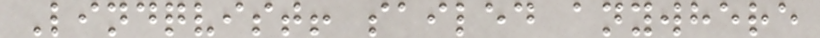Lindqvist! sailed anywhere
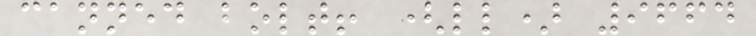canned bolt! (ll) 9664
